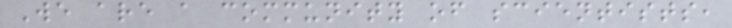We are a community of scientists,
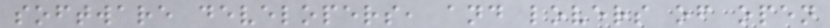software developers, and lovers of open
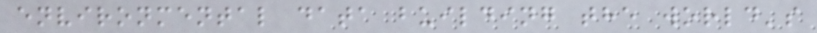environmental data building the world's
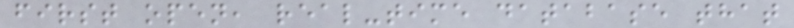first open, real-time database that
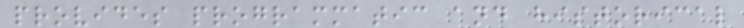provides programmatic and historical
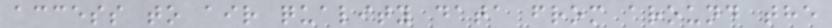access to air quality data from around the
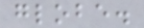globe.
